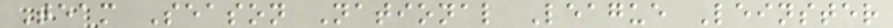Team Season National League Leinster
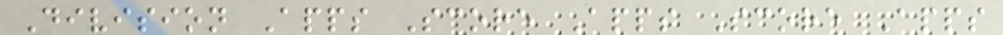Division Apps Score Apps Score Apps
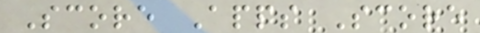Score Apps Score
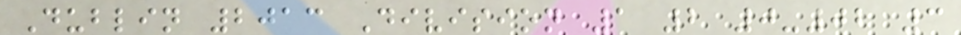Dublin 2013 Division 1 2 0-02 3
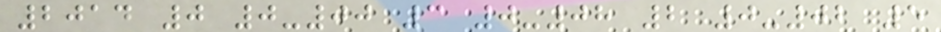2014 0 0-00 3 0-08 2 0-02 5
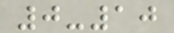0-10
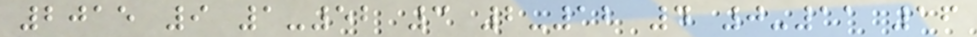2015 9 1-52 3 2-12 4 0-11 16
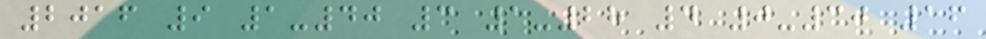2016 9 1-40 3 1-28 4 0-30 16
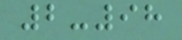2-98
